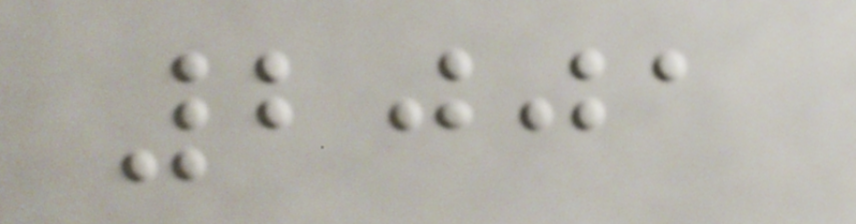2001
